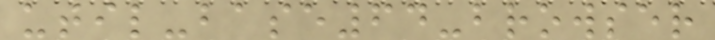util-base64-browser
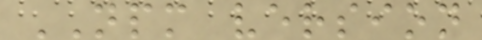NPM version
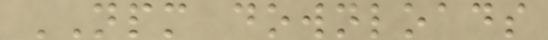NPM downloads
